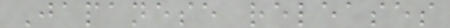Japanese releases
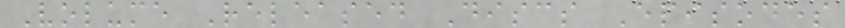Volume Released Discs Episodes
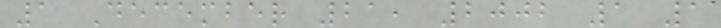1 December 21, 2002 1 1
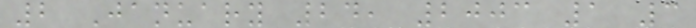2 January 24, 2003 1 3
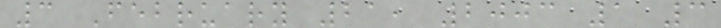3 February 21, 2003 1 3
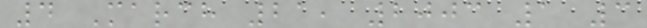4 March 21, 2003 1 3
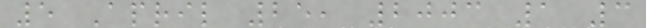5 April 25, 2003 1 3
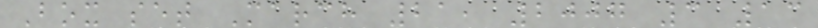Box set March 21, 2007 3 13
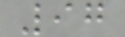97
